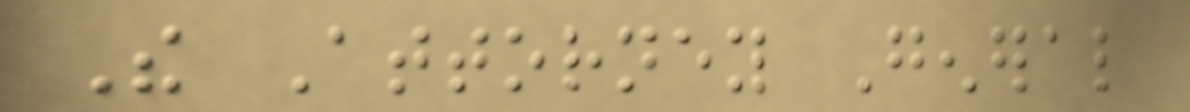The Attorney General
